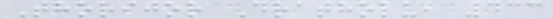Thorijor Dratholu, 433
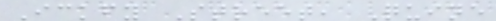Ickfy Street, Quine
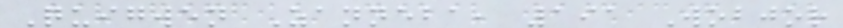Quigwen Zanneba, 191 Wobjor
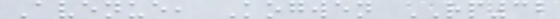Avenue, Kogwen RP32
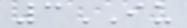3IU
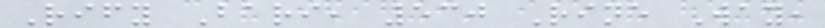Rify Bari, 530 Rine Way,
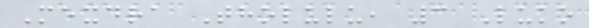Mexdra Tholulu, 3 Luko
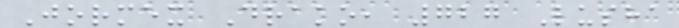Jormex Drako, 727 Lusha
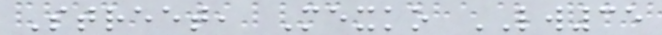Street, Mexko LW35
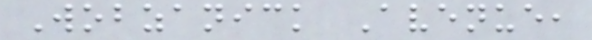Wobzanick Avenue,
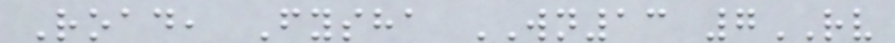Road, Fysha WN13 7RV
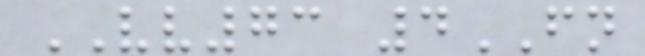VV73 4FN
